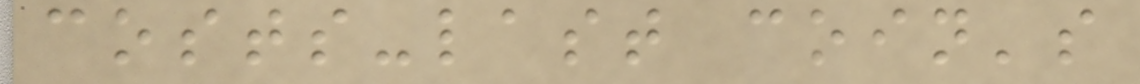costs-last coin's
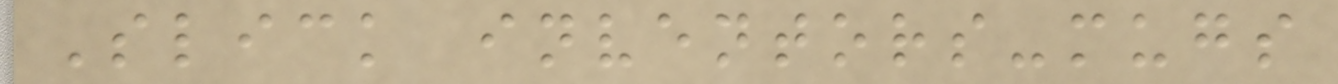Slick inventors-mugs
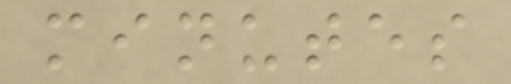minutes
